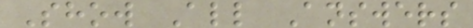Show All Answers
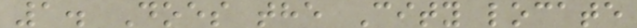1. Does the City locate
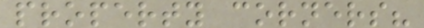property corners?
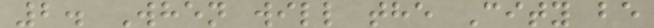2. When will the City be
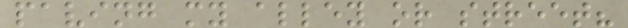paving my alley or street?
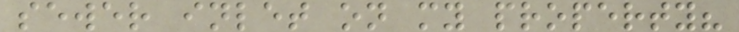sewer inlet on my property?
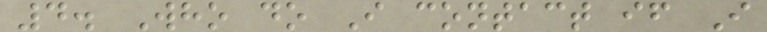4. Who do I contact if I
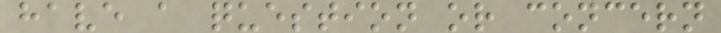have a question or concern
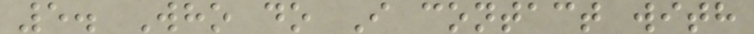5. Who do I contact with
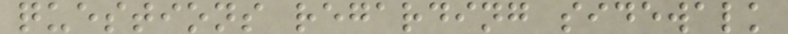questions regarding sidewalk
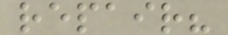repair?
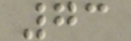73
